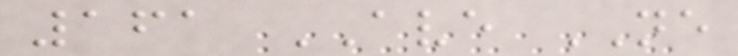161 AVE NE
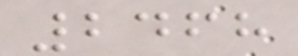2468
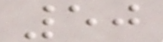50
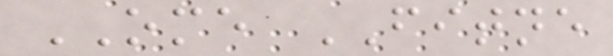OME FITNE
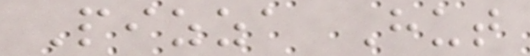Pizza Hut
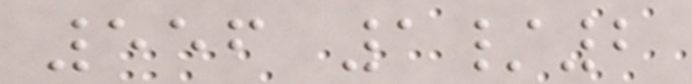556 1/2
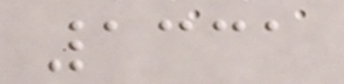1331
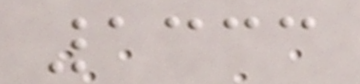1333
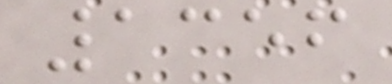1356
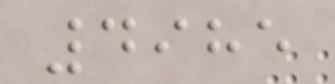4985
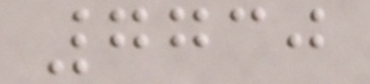7730
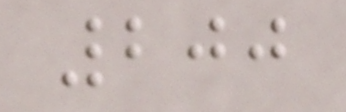200
